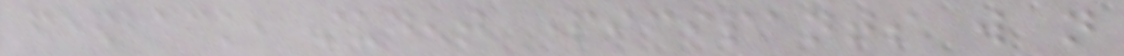feedback, student participants will not
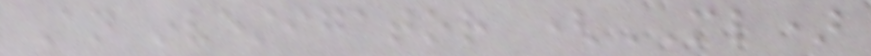An investigator (ML)
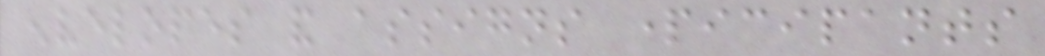envelopes and assigns participants
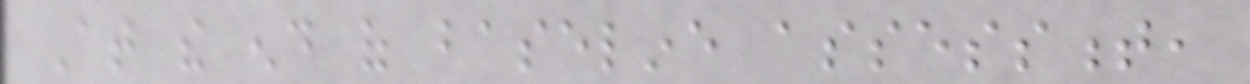At the end of baseline assessment,
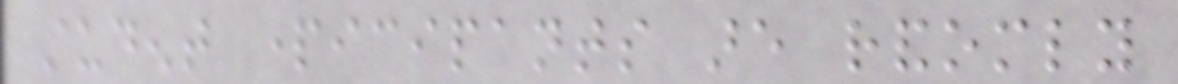student participants are randomly
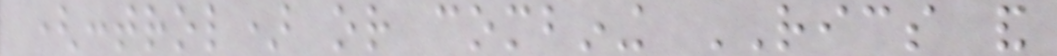(control) or combining RICS and
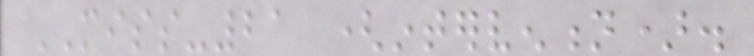MISS-21 (intervention).
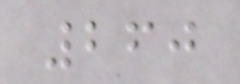260
